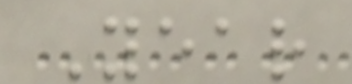Year
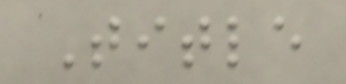Title
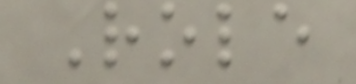Role
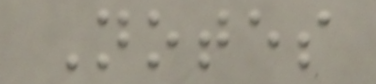Notes
